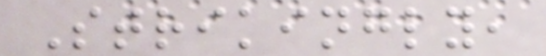Strikingly,
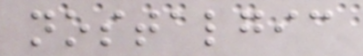nostalgic
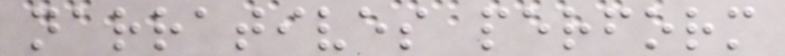narratives perform
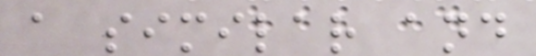a similar and
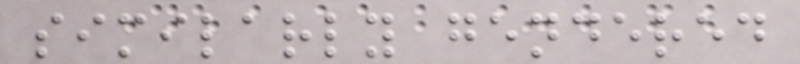similarly gendered
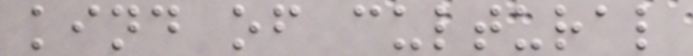kind of cultural
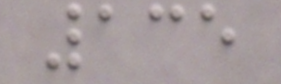135
